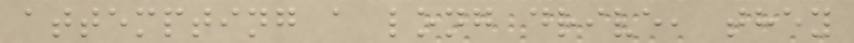attempting a long drive, they
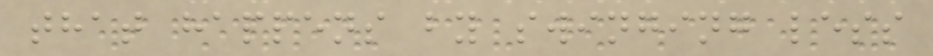that happens by swinging less
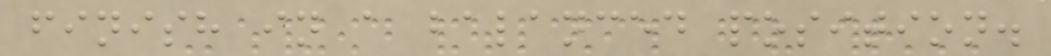finish in a balanced position.
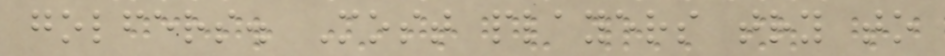golfers. Most players try to
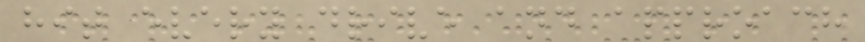hit every drive and approach
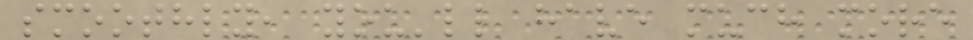smoothly, you'll have much more
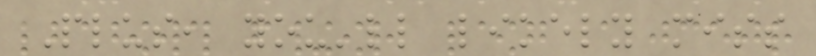Plus, you'll likely miss
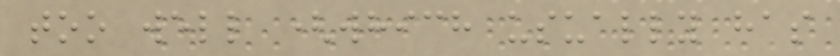too well (which usually has
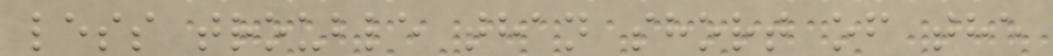less trouble than short of the
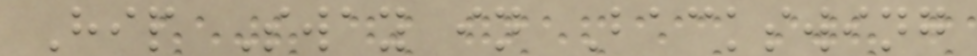Hip Sway in Backswing
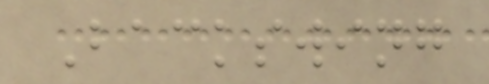Backswing
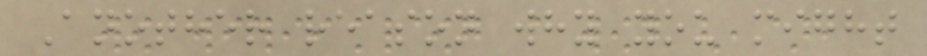Another reason why you might
